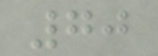70
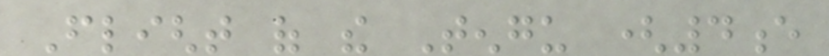Flight of the Tengu (4e
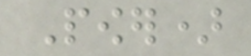Power)
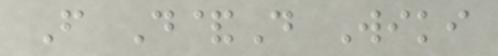From D&D Wiki
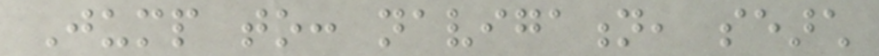Jump to: navigation, search
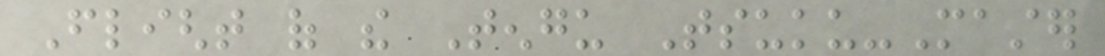Flight of the Tengu Tsuku-Master
